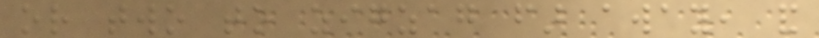or two to zigzag far away, and
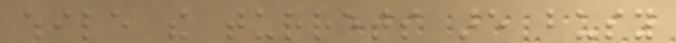while the turrets are busy
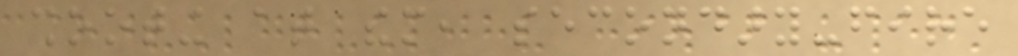shooting at them, secondary-fire
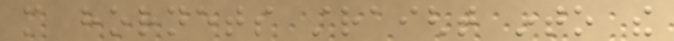more hornets straight into the
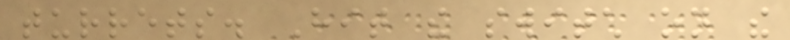turrets. Hit the switch on the
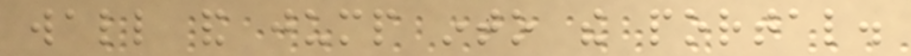wall and jump into the portal.
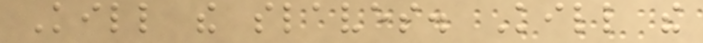Kill the slaves. Kill the
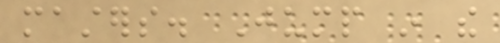masters. Jump in the
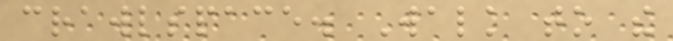crawlspace. Walk to the
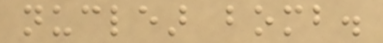nuclear bomb.
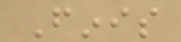Finis
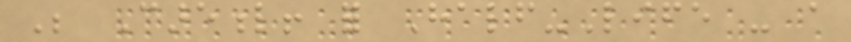Be Careful! for Half-Life - a
